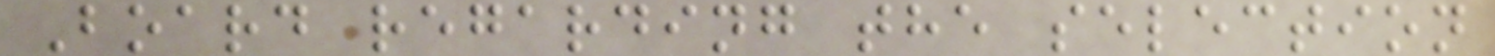Board regarding the selection
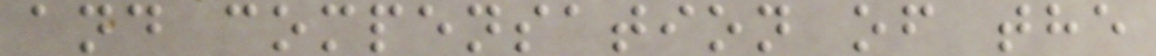and compensation of the
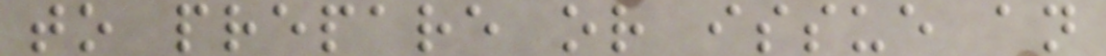to prepare or issue an
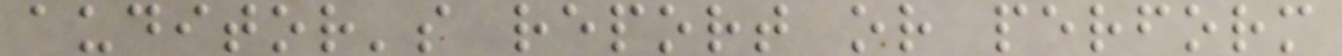auditor's report or perform
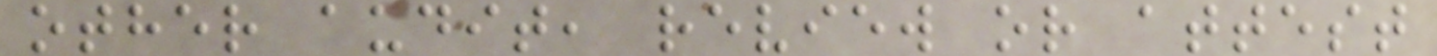other audit, review or attest
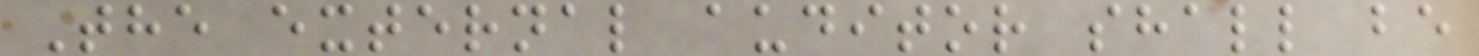The external auditor shall be
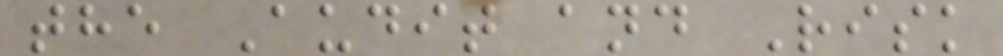the Audit and Risk
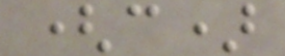(c)
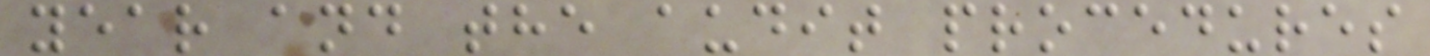year and the audit procedures
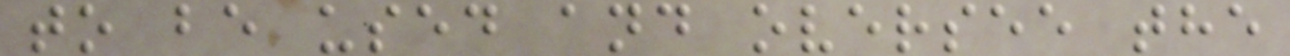to be used and oversee the
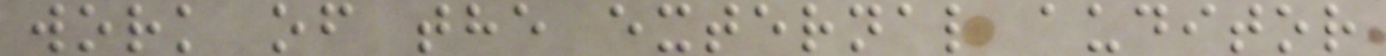work of the external auditor
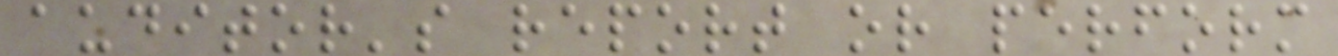auditor's report or perform
